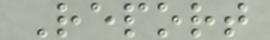Report
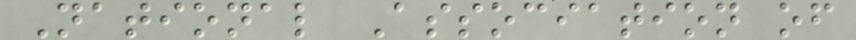National Association of
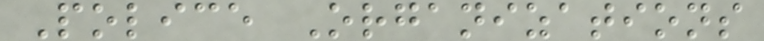Police Organizations
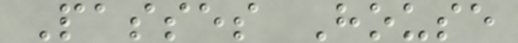Passes House
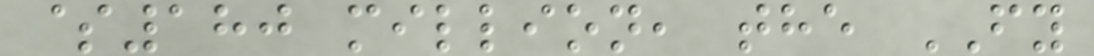$180 million, the FY
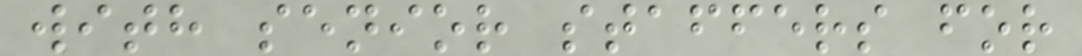with senior staffers for
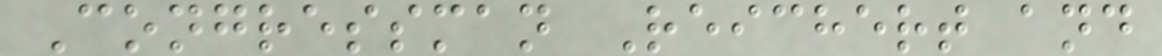Congressman Reichert and
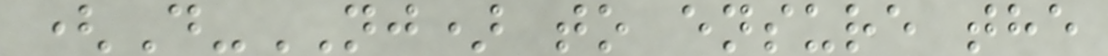(D-NJ) to ensure the
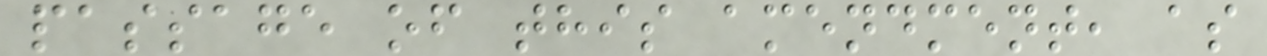passage of this amendment, as
